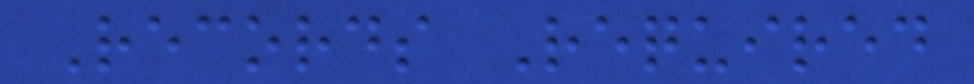Records Required
